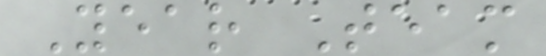Year Team
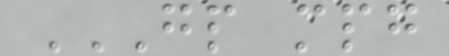GP MPG
